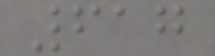617
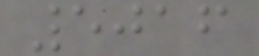5016
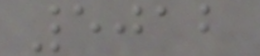5012
